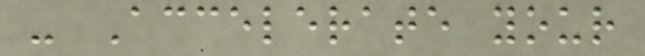- Accelerate your
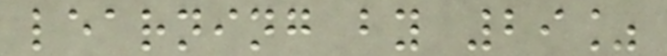learning by 29%
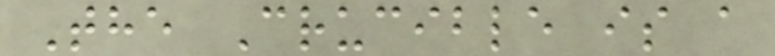The Crucible is a
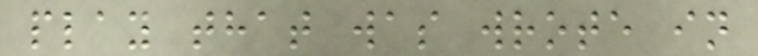play that was wrote in
